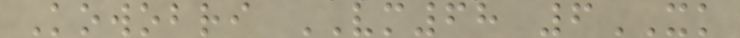Kowobri VM68 6XK
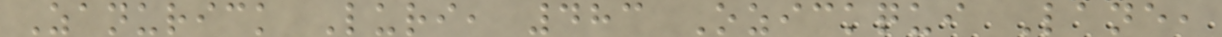Zanurick Luri, 483 Ozickqui Lane,
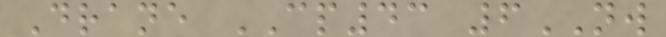Drane CP43 6NW
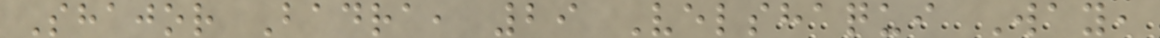Shajor Badra, 29 Velshaqui Way,
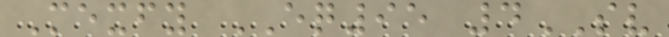Mexfy EQ95 4SV
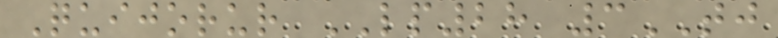Quijorur LP28 3TJ
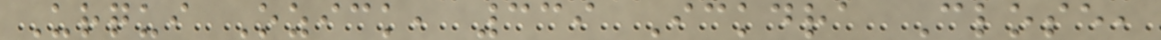Urqui Ozick, 339 Ickdra Close,
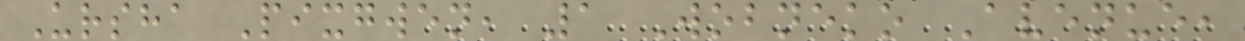Ursha Pixgwen, 1 Wobneko Avenue,
